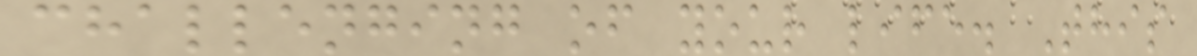challenging of your life. This
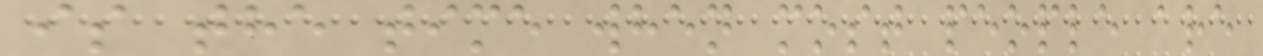is the time when most people are
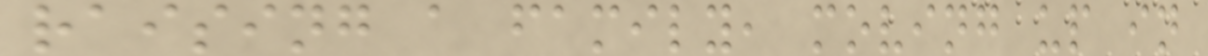raising a family, moving up in
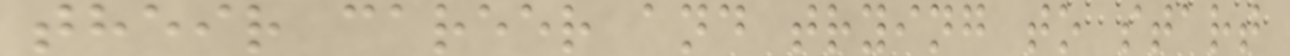their career and trying to start
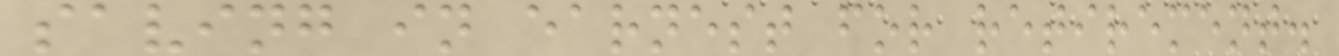saving in earnest for retirement.
